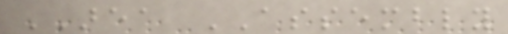AREA ASSEMBLY
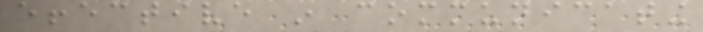effective in communicating
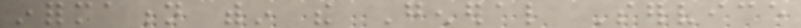information within the General Service
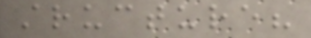structure?
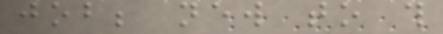job; new to this
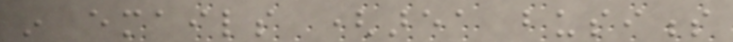in emails (area business
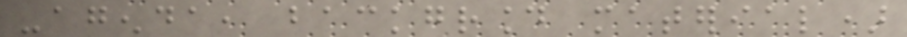-agenda, background material)
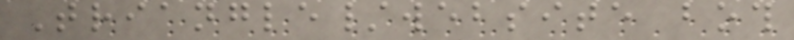Triangle/website both
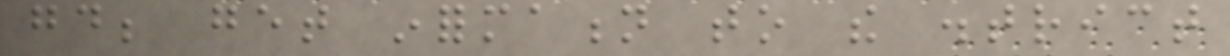good; get information to the district
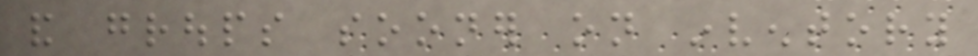and groups sooner on inventory
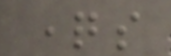questions
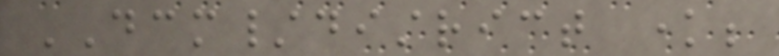DCM/district know;
